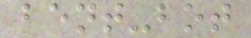bent-bot
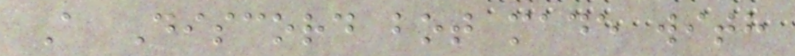A Discord bot made with
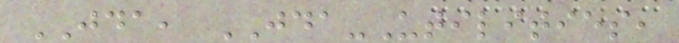JDA, JDA-Utilities,
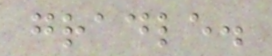gradle.
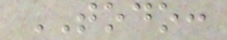TODO:
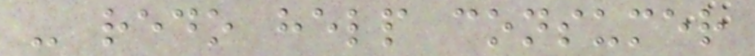- redo help consumer
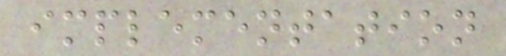implementation
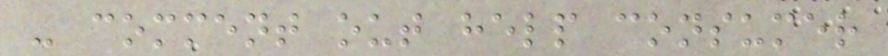- comment out help consumer
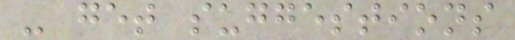- get suggestions
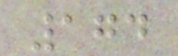174
